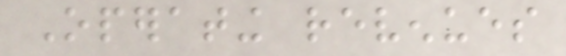Operating revenues
